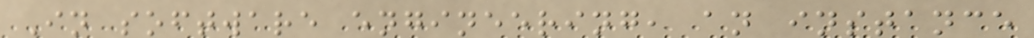In software engineering, an instance
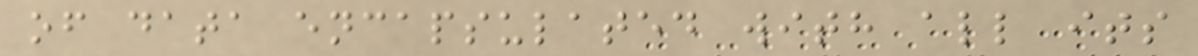of data encapsulated with all its
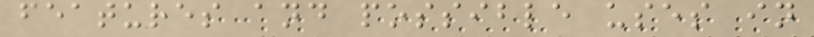features and possible uses in
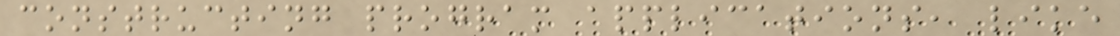constructing program applications, like
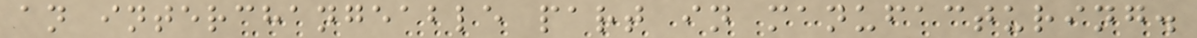an interchangeable part in manufacturing.
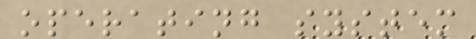operating system
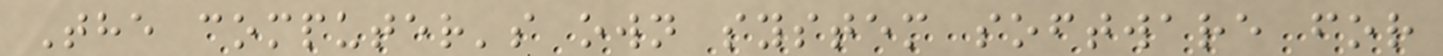The computer's own system software for
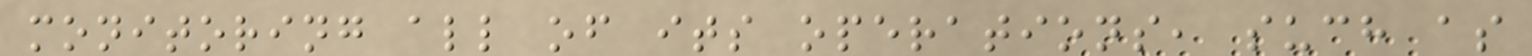monitoring all of its operations, such as
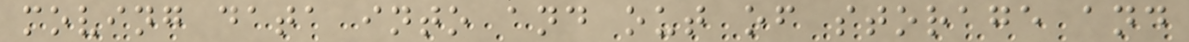moving data into and out of storage and
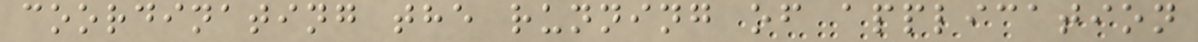coordinating the running of application
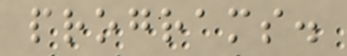programs.
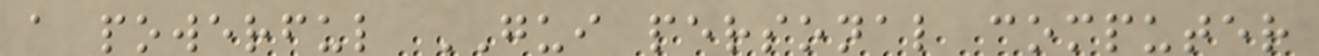a powerful GUI personal computer
